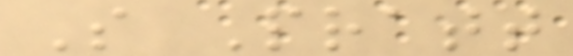S Pratt
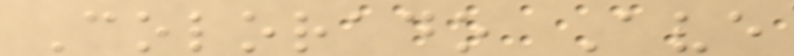Colorado Ave
